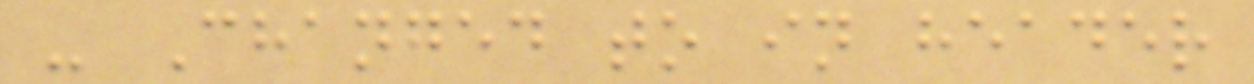- Changed to in header
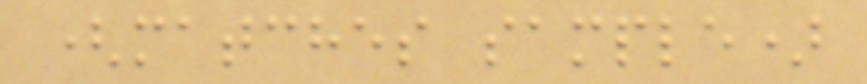(matches sample)
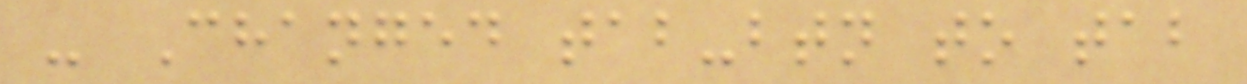- Changed tab-btn to tab
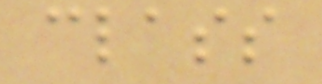class
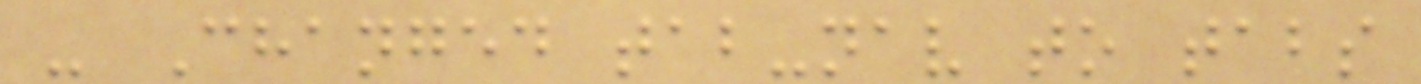- Changed tab-nav to tabs
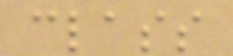class
